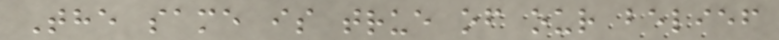The same is true of our belief
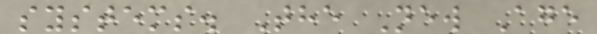systems. The New Age
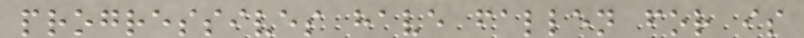progressives have fallen for is
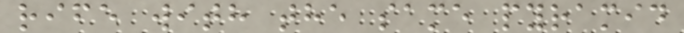rife with the same pyramid
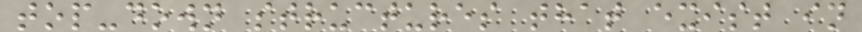top-down structures that exist in
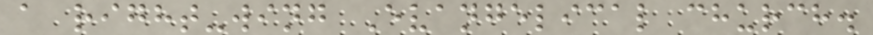a right-wing Evangelical church.
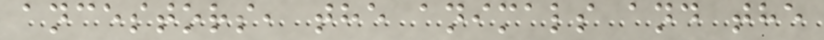ancestors, the animals and the
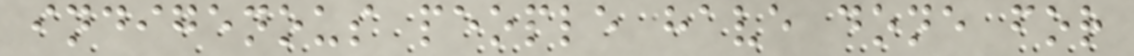indigenous people have done for
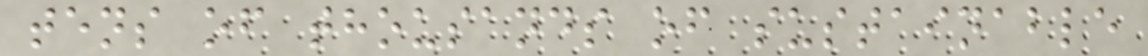tens of thousands of sustainable
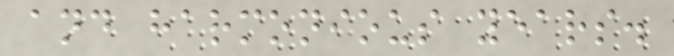and harmonious years.
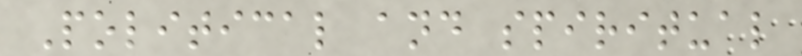Political and spiritual
